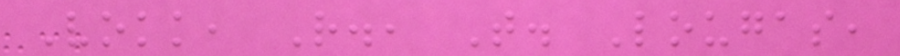Vokk, R., T. Lougas,
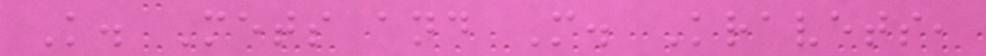K. Mets and M. Kravets,
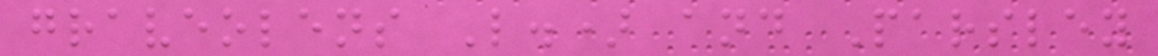graveolens L.) and Parsley
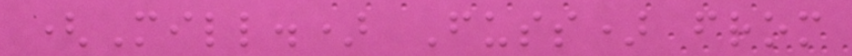(Mill.) Fuss) from
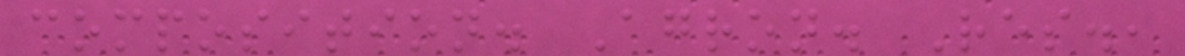composition. Agron. Res.,
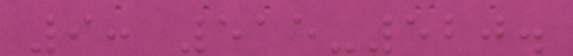9: 515-520.
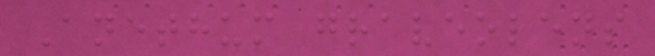Anethum graveolens
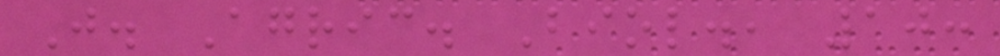J. Agric. Biol., 10:
